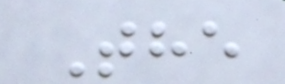The
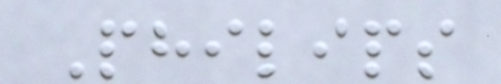Philips
